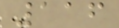116
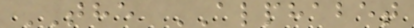THE ALPHABET
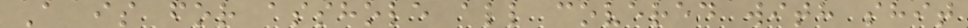A is for asshole all covered with shit
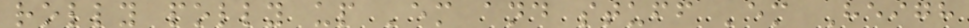rolly polly up 'em and stuff 'em Heigh
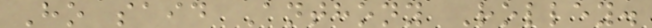Ho said Anthony Rolley.
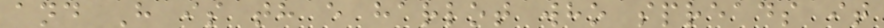and H is th e harlot who spreads it
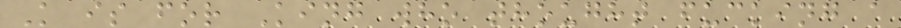K is for King who thought fucking a
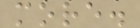more.
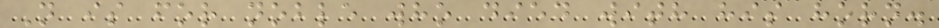N is for noble who died with his horn.
